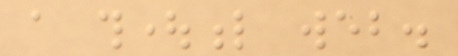a thoughtful web.
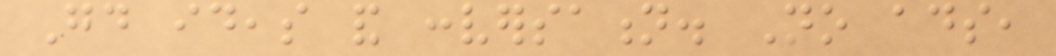Good ideas and conversation. No ads,
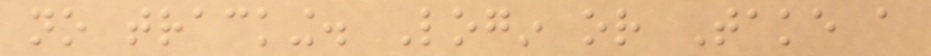no tracking. Login or Take a
